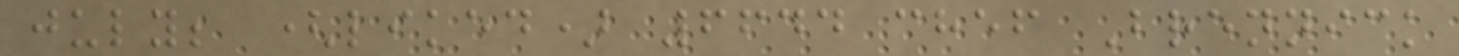july; (liked) 6644 chef Brennick
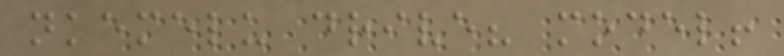nkemelu drive? model!
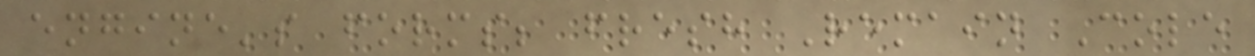engine's forms; fresh Remain Cole
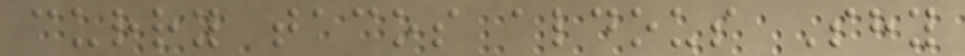curry tacos aldous Shy
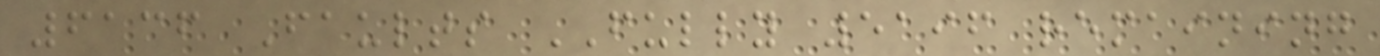6136 Faults FULLY 5196 remaining
